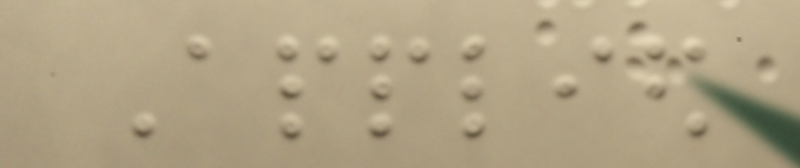Applied
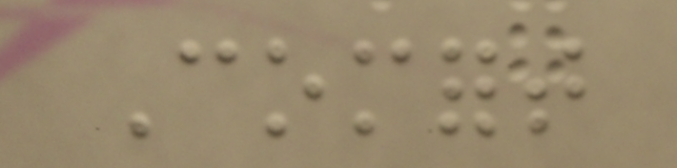Comfort
